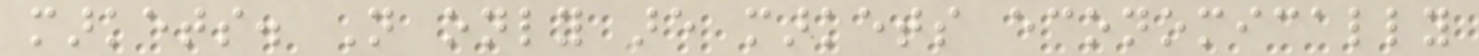markets. Not only are markets economically
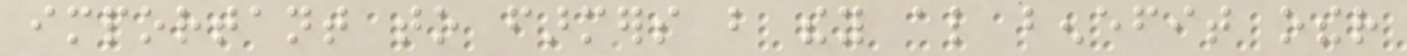important to farmers but they also benefit other
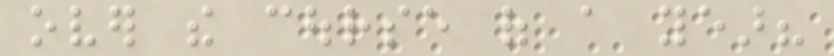over the course of a year?
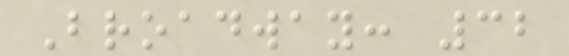Broadway: 32
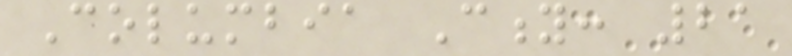Columbia City: 21
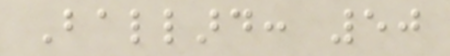Ballard: 50
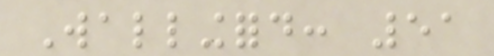Wallingford: 51
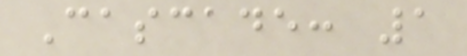Cascade: 1
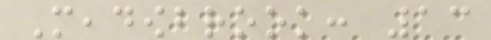Meadowbrook: 13
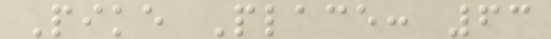Pike Place: 63
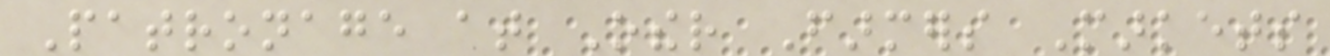Patronage at Other Farmers Markets
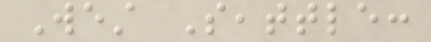West Seattle:
